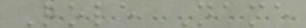Role Name
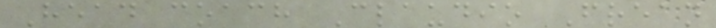Head coach Claudio Frean
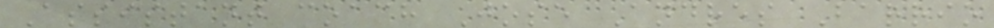Assistant coach Jose Andres Barrio
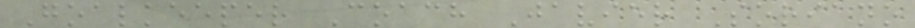Goalkeeper Coach Javier Soriano
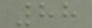88
